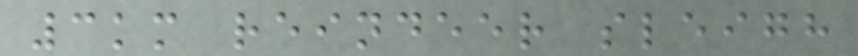3km reindeer sleigh
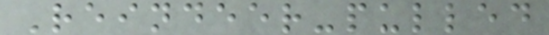Reindeer-pulled
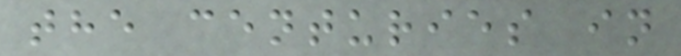the centuries in
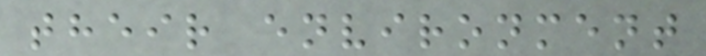their environment
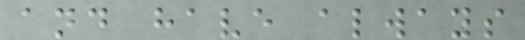and have always
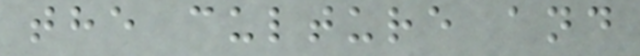the culture and
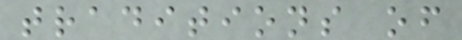traditions of
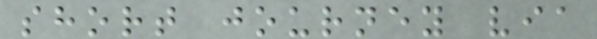short journey via
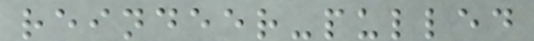reindeer-pulled
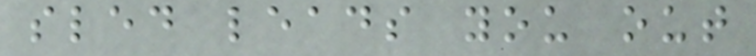sled leads you out
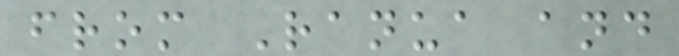from Ranua and
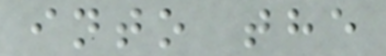into the
